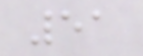51
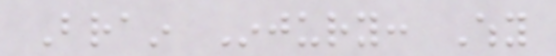Brain Injury: Why
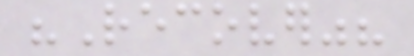"Recover"?
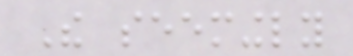The seemingly
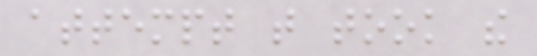attempt that took the
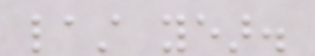last year.
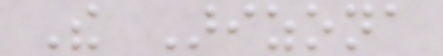The Arizona
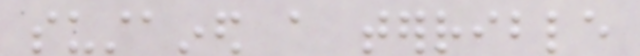sustained a terrible
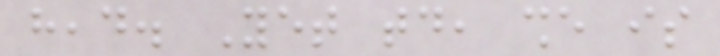head. Yet today, she is
